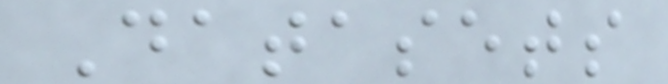Datasets
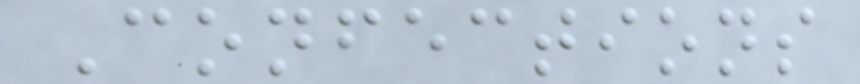Confections
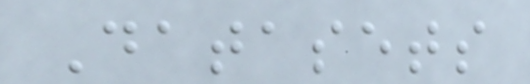Datasets
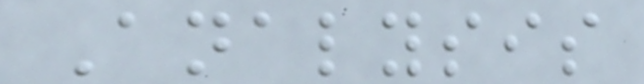Analysis
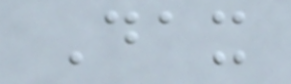Dax
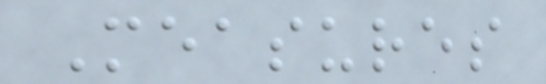Measures
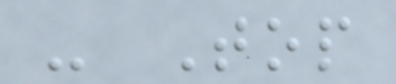- Top
